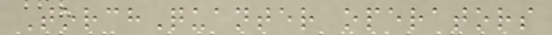TorchQuanter operators
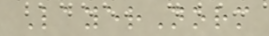LayerNorm
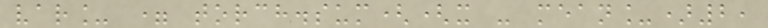var_ = torch.sum((x - mean_)2,
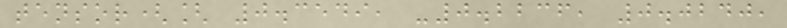tensor([ 0.3549, -0.2236, 0.0240,
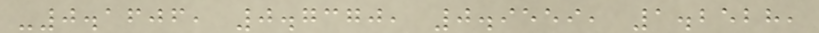-0.1606, 0.7370, 0.9559, 1.2528,
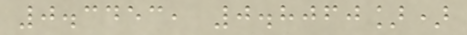0.3453, 0.8060])
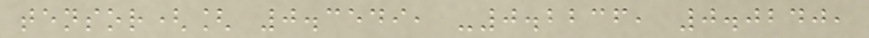tensor([ 0.3549, -0.2236, 0.0240,
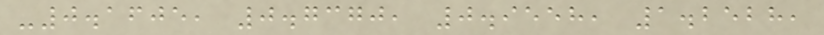-0.1605, 0.7370, 0.9558, 1.2528,
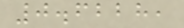0.6228,
